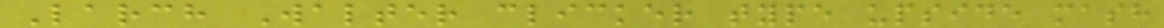Larch Walter clicker type upside mash
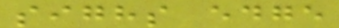sighs edge
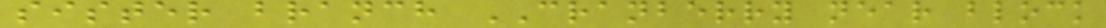sister branch CRANBERRY near block
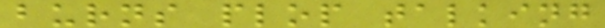burns plop talking
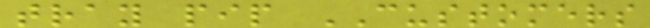tray pip CUSTOMERS
